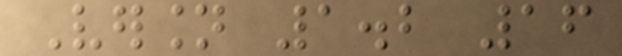Version 1.2 16
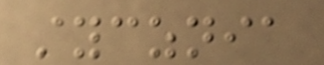stycznia
